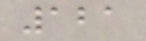121
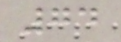74
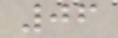06
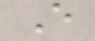E
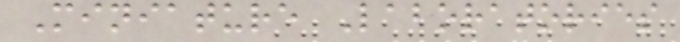Miniature Laboratories
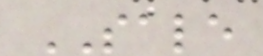SALE
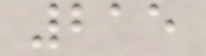215
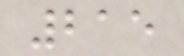215
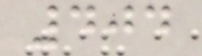404
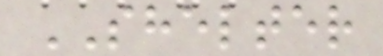SHELTER
